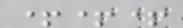+++
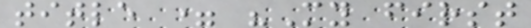title = "My first
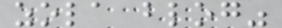zola blog"
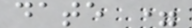date =
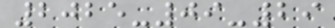2025-09-29
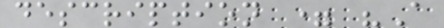description = "A
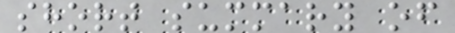short summary of
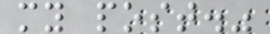my post."
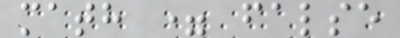math = false
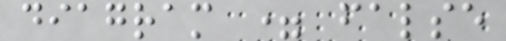diagram = false
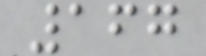167
